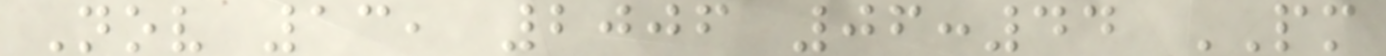Nov 13, 2006 06:44 PM
